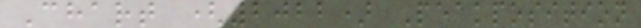Chart (2022) Peakposition
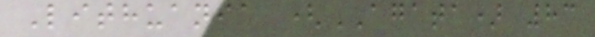Lithuania (AGATA) 83
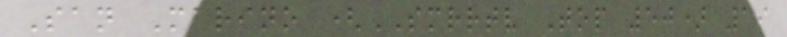San Marino (SMRRTV Top 50) 19
